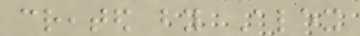created by Alex
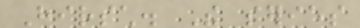Hirsch. The series
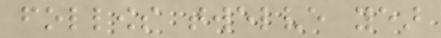follows twelve year
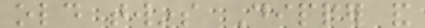old twins Dipper and
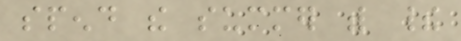spend the summer with their
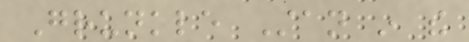Grunkle Stan in the
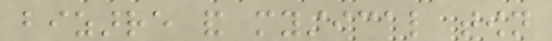bizarre and mystical town
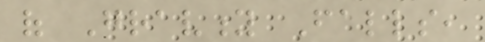of Gravity Falls,
